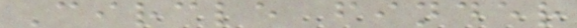Circle finder
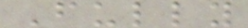Fully
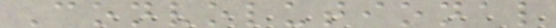Convolutional
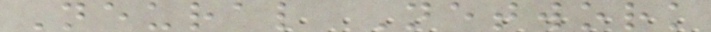Neural Network
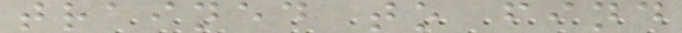trained to find
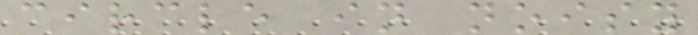circle in noisy
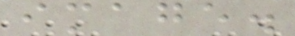image.
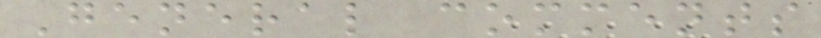General comments
